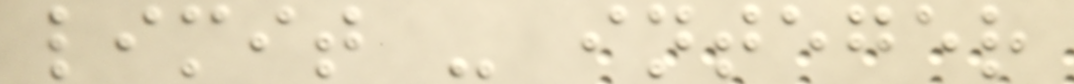limit - integer
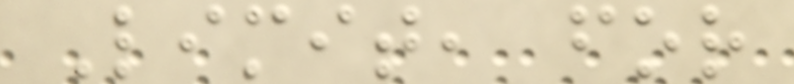Limit, for
